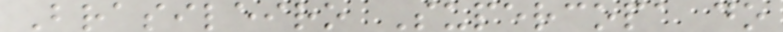Brasileiro Supercopa do
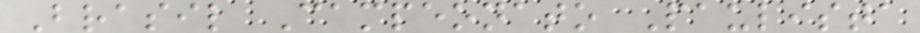Brasil Campeonato Paulista
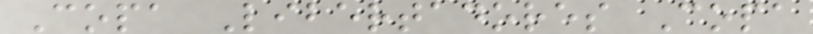Copa Libertadores Copa
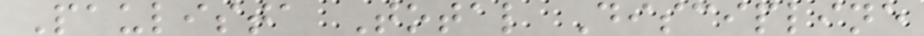Paulista Total Discipline
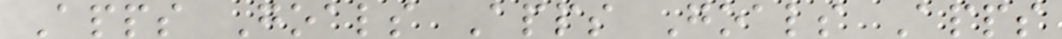Apps Goals Apps Goals Apps
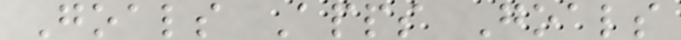Goals Apps Goals
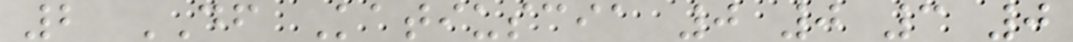2 DF Katiuscia 0 0 3 0
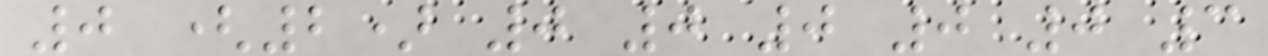0 (2) 0 0 0 0 0 3
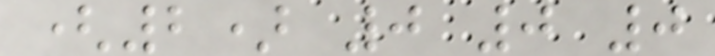(2) 0 0 0
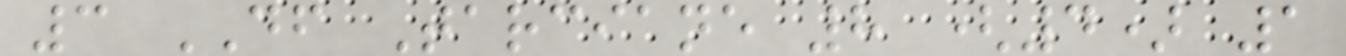3 DF Tarciane 8 (4) 1
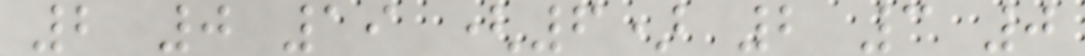2 0 19 (6) 2 3 0
